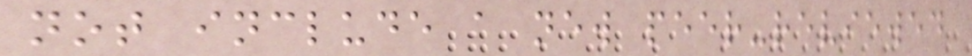not include a new peer-reviewed
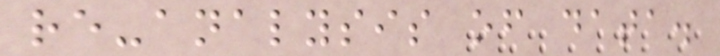re-analysis of data.
